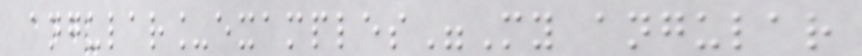angular_examples"My angular
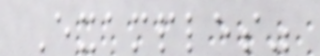Examples"
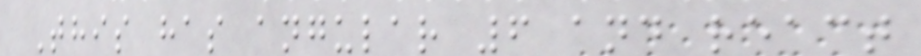This has angular 6 and react
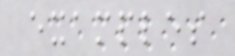examples
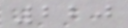220
